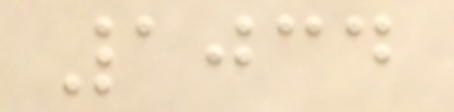1034
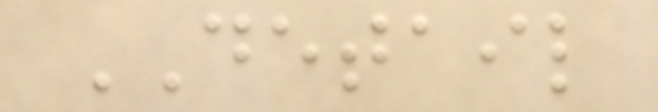DETAIL
